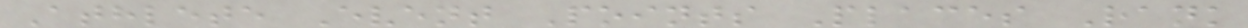Athlete Event Points Places Rank
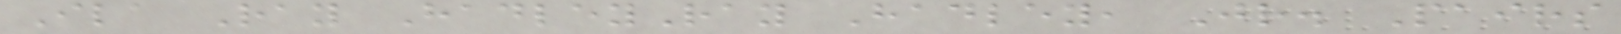Ila Ray HadleyRay Hadley, Jr. Pairs
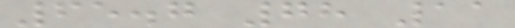65.7 78 11
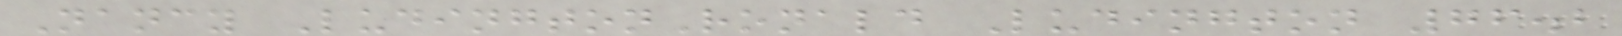Nancy LudingtonRonald Ludington 76.2
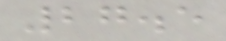27.5
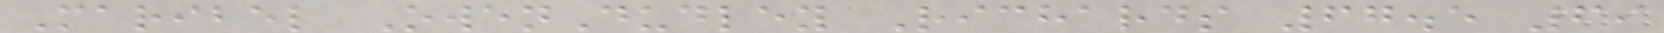Maribel OwenDudley Richards 67.5 69
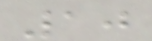10
